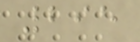295
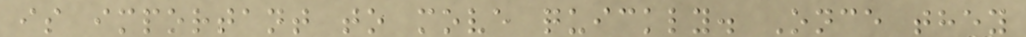is important to move quickly. Once they
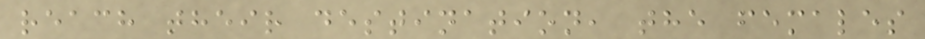reach their destination, the females
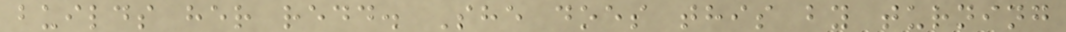builds her redd. She does this by turning
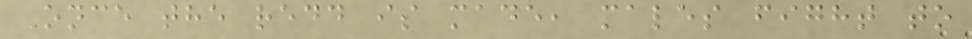Once the redd is made, males fight to
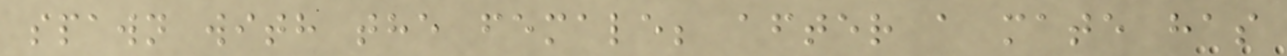spawn with the female; after a mate has
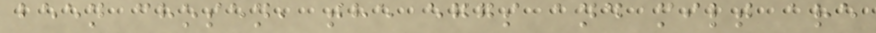been chosen, the eggs and milt are
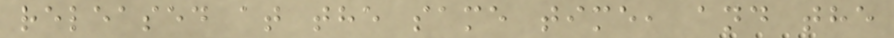released at the same time, and the
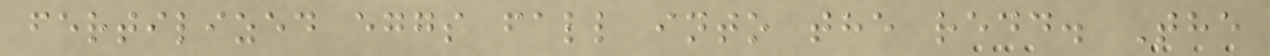fertilized eggs fall into the redd. The
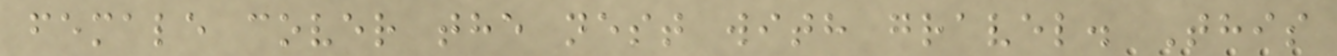female cover the nest with gravel. This
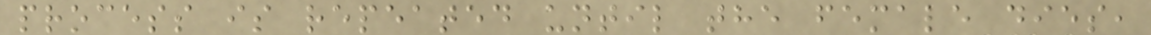process is repeated until the female dies,
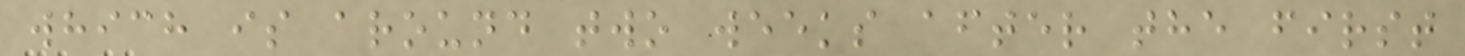which is around two weeks after the first
